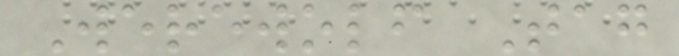Werewolf Tag
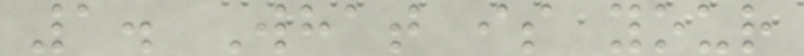1. What is your
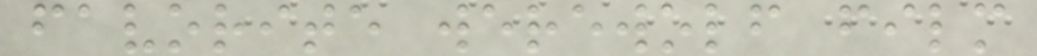favorite werewolf film
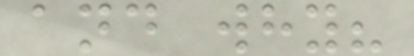and why?
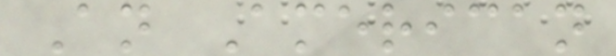An American
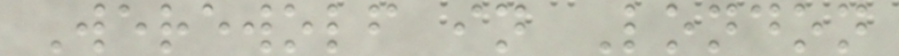Werewolf in London
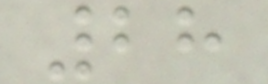28
